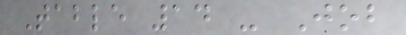Table 14 - Job
